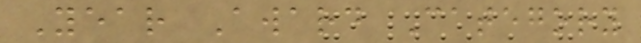Year Award Category
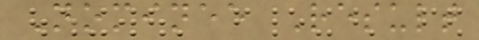Nominee Result
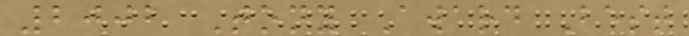2002 Tony Award Best
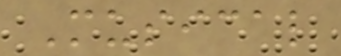Musical
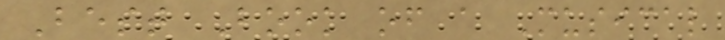Best Book of a Musical
